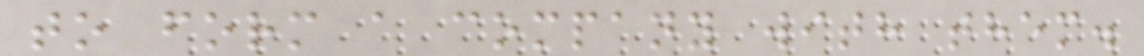to form a company with them.
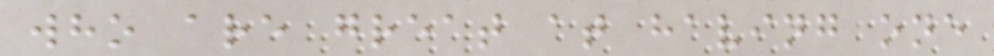who are great at having one
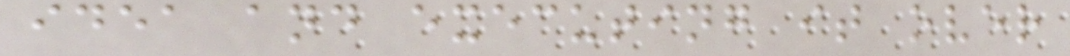idea and executing it over
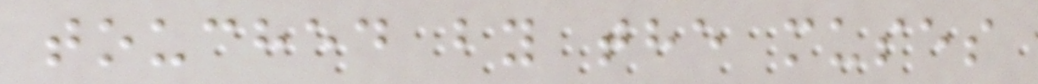touched by the muses
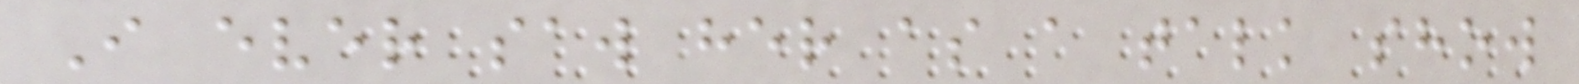I ever saw her as a talk show
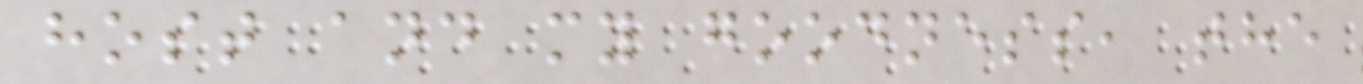host and my goodness, the
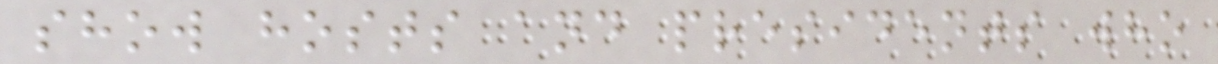show hosts and presidents who
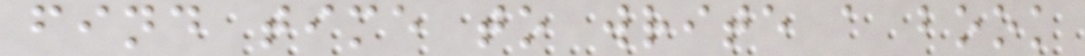find time to write a book
